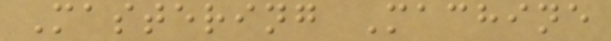Mastering Machine
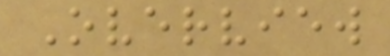Overview
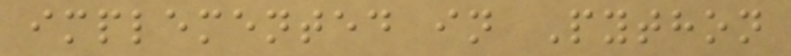implemented in Python
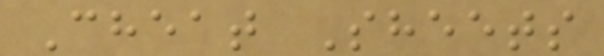Cheat Sheets
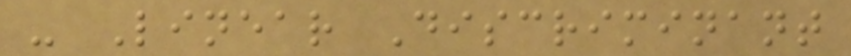- Linear Discriminant
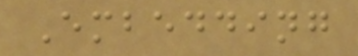Embedding
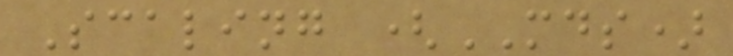Scaling (MDS)
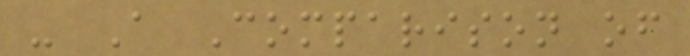- A Comparison of
